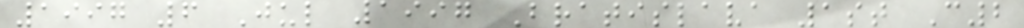1997 6 Jul 1997 Bratislava 1st C2
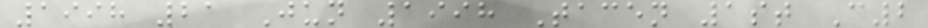1998 21 Jun 1998 Tacen 1st C2
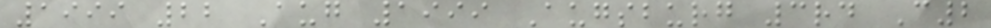1999 22 Aug 1999 Augsburg 3rd C2
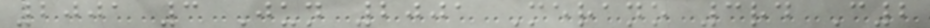2001 3 Jun 2001 Merano 3rd C2
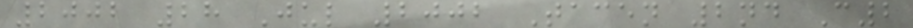2002 28 Jul 2002 Tacen 2nd C2
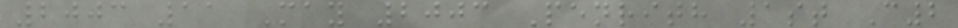2003 11 May 2003 Penrith 1st C2
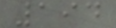194
